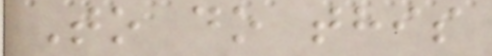To do this
